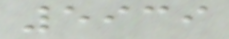5939
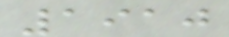1910
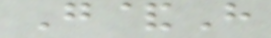G&H
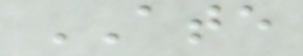ATE
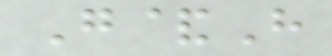G&H
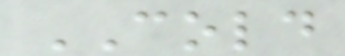COLD
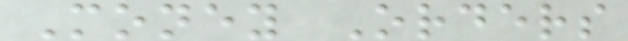Money Orders
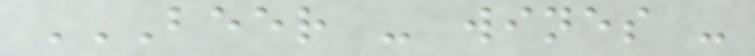BEER - WINES -
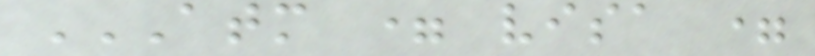ATM = VISA =
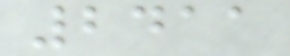2411
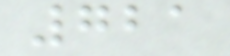721
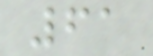61
